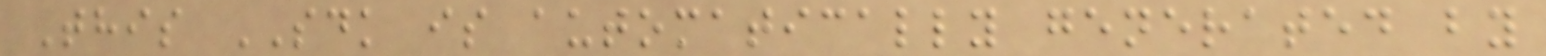This SDK is automatically generated by
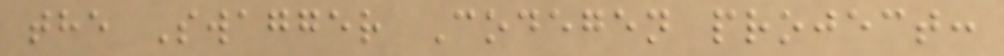the Swagger Codegen project:
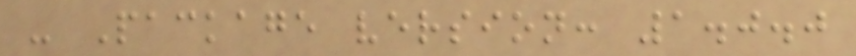- Package version: 1.0.0
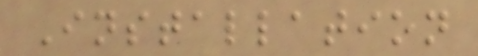Installation
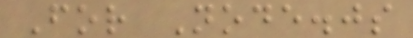For Node.js
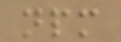npm
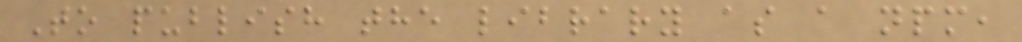To publish the library as a npm,
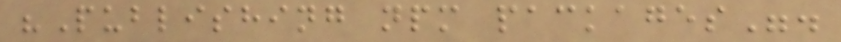"Publishing npm packages".
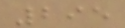295
